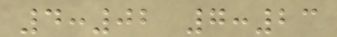4:02 7:23
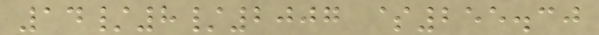14/8/2007 $255.30
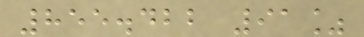855.422 91%
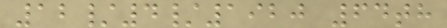12/4/1920 64th
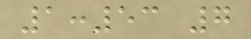1:53 7
